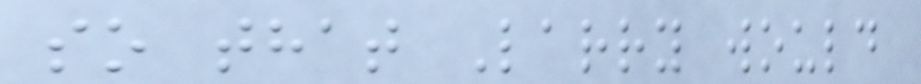so that Larry would
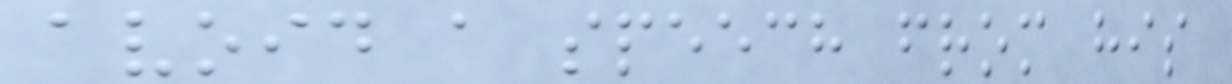avoid a speech from his
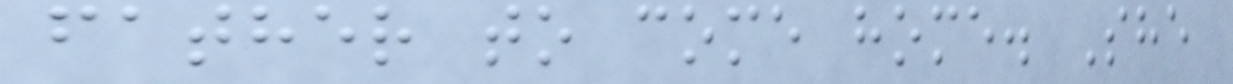father to come home. She
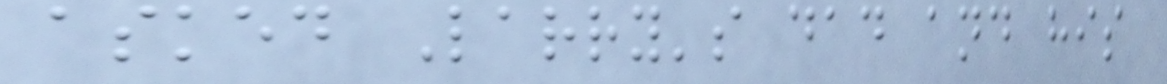asked Larry's dad and his
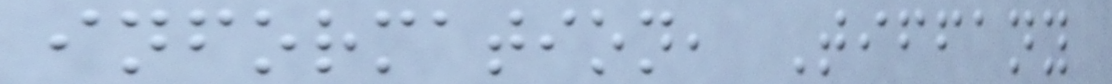information, Tiffany
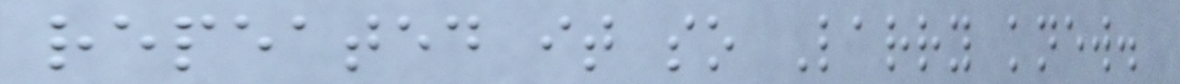repeated it so Larry knew.
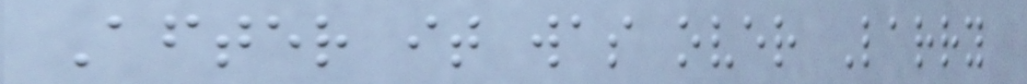After it was over Larry
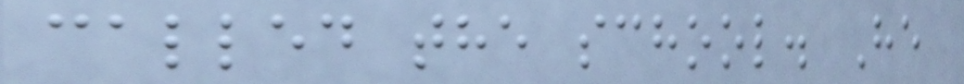called the school. He
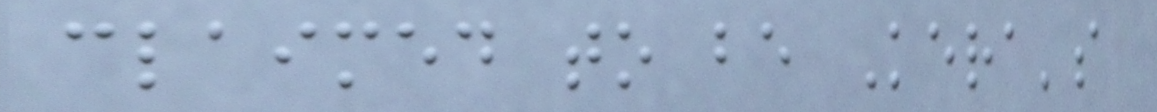claimed to be Kera's
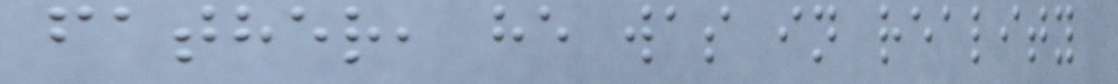father, he was in reality
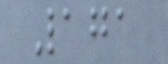171
